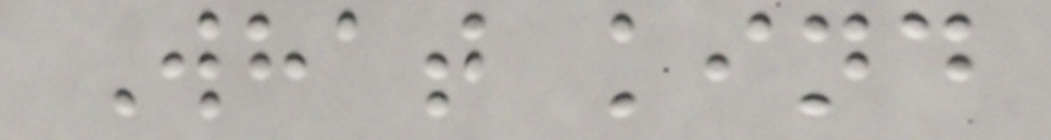What kind
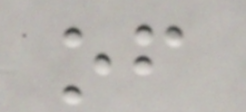of
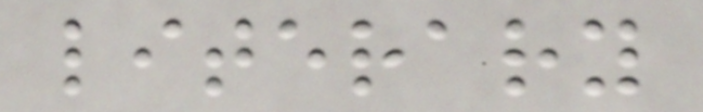literary
